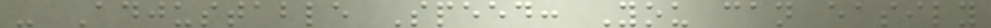- Adjustable Speed: You can easily
